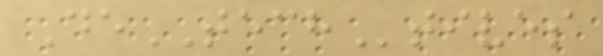DeTECHtives
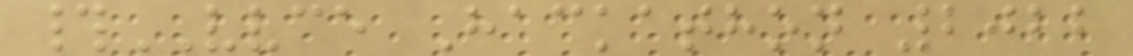#VVCE Hackathon 2022
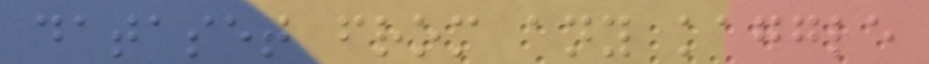dataset from any kaggle
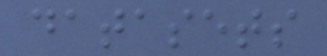datasets
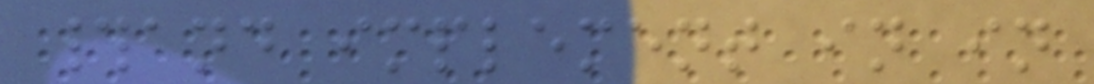#and implement in in
